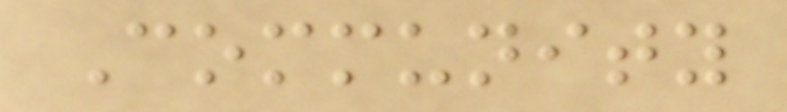Community
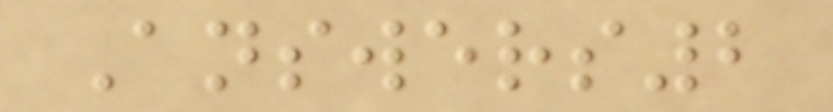Answers2
